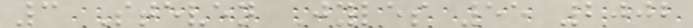3 Steven Jyles 55 2002
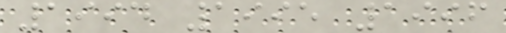1994 1995 1996
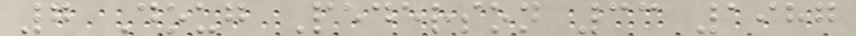7 Doug Pederson 33 1987
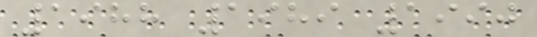1988 1989 1990
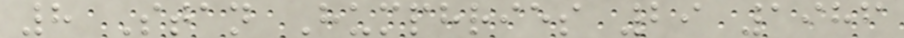8 Stan Humphries 29 1986
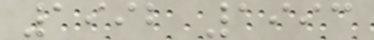1992 1993
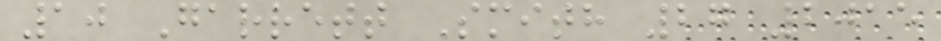10 Garrett Smith 27 2015
